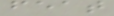feat
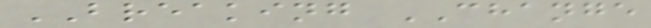BREAKING CHANGE
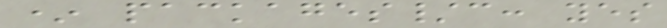* packages/c: yes
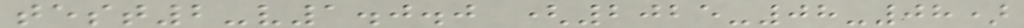test2-v1.0.0 (2025-08-08)
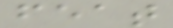feat
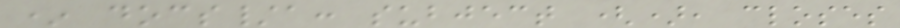* docs/a: subject (), closes
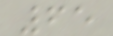65
